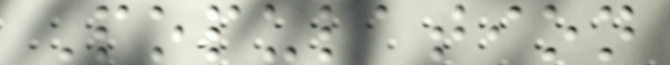Population
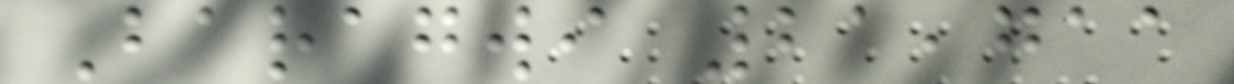Baragwi 21,711
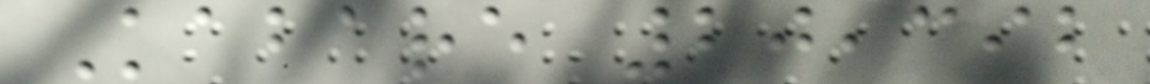Kabare 20,392
